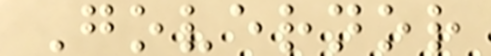Governor
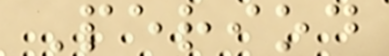Period
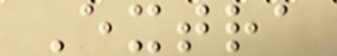Extra
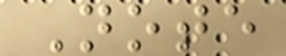Note
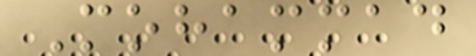Mohammad
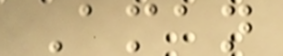Aman
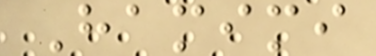Hamimi
